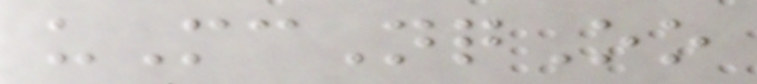uMcNqOo
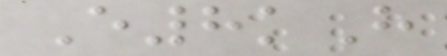E8kH
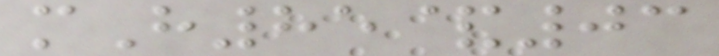mH85&03
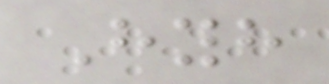Hyh
